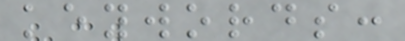keywords:
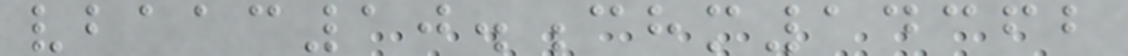vbaac10.chm14362
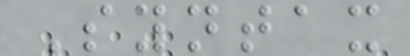Syntax
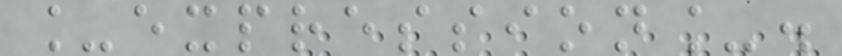_expression_.
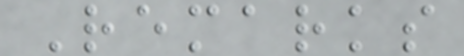Remarks
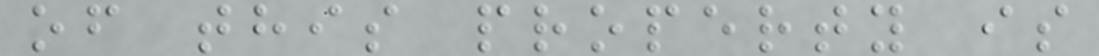of this property is
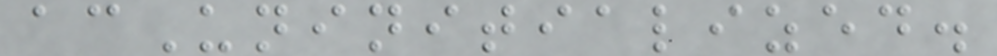acUninitialized.
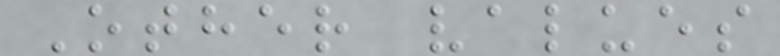Other values
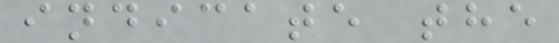indicate the
